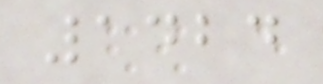1424
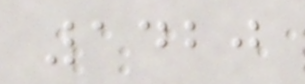1420
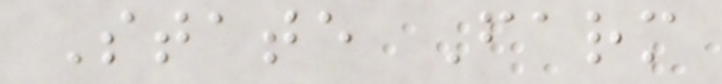State Farm
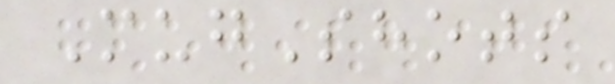MugShots
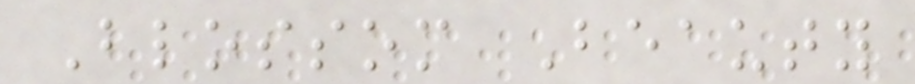Blossom Beauty
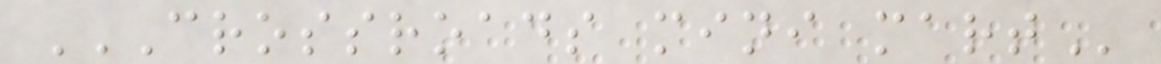CROSSROADS MINI MART
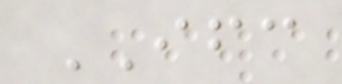IFC
